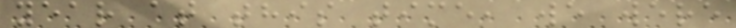year at this time, we were
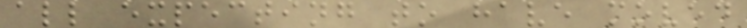all expecting to have moved
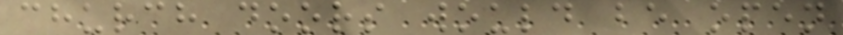church doors would be open
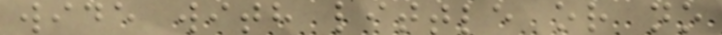wide with little or no
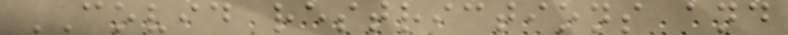COVID restrictions and
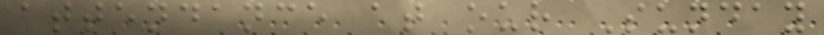attendance at our Sunday
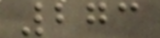273
